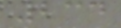234
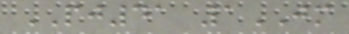PJ41 1JM
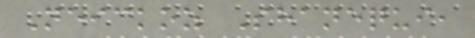Neickoz Shanequi,
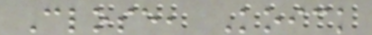Close, Koick
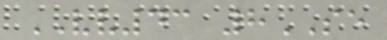VV43 8SE
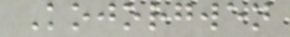Kojorgwen
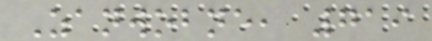Zanwobne, 719
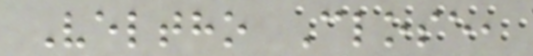Veltho Close,
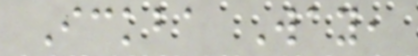Ickba Way,
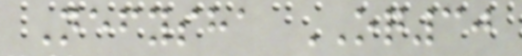Nefysha OQ30
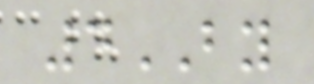4BY
